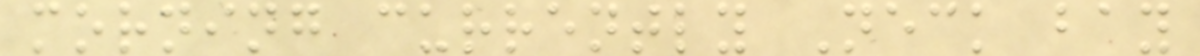morning currently Neck bay
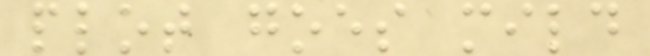plot goes mild
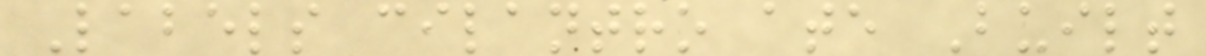Labels cilantro ate Built
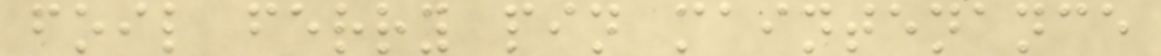foil ferry pin maintenance
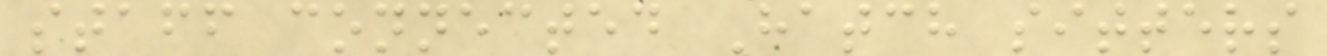staff connected Hatch sitters
